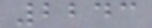2243
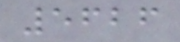5626
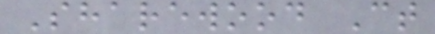Sharewood Ct
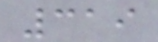319
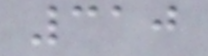310
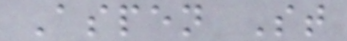Aspen St
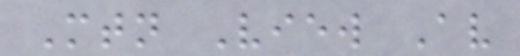Mtn View Av
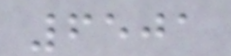6501
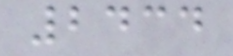2434
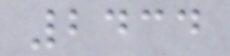2434
